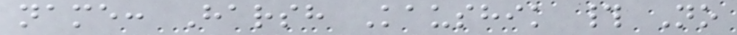name: Harsh Kaushik # No
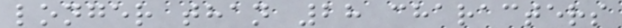longer than 28 characters
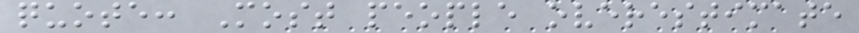quote: Most people overestimate
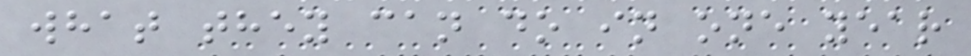what they can do in one year
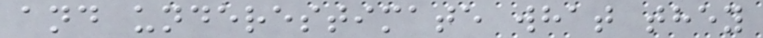and underestimate what they
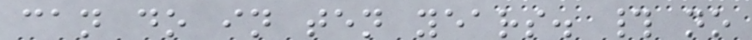can do in ten years. # no
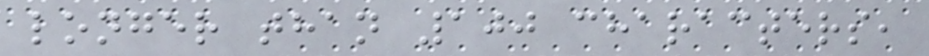longer than 100 characters,
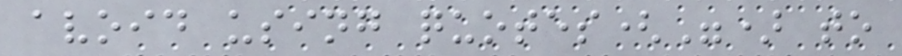avoid using quotes(") to
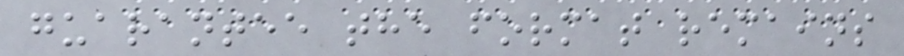guarantee the format remains
